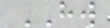HW
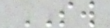SW
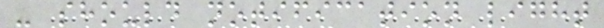- should notification light
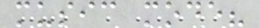music mode?
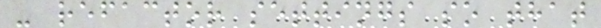- refactor settings so that
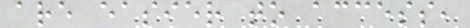are easier to access,
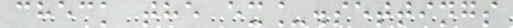check the ex_.settings
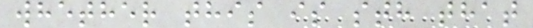whether this is sth that
